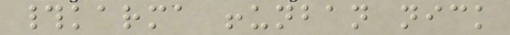#karma !unban nick
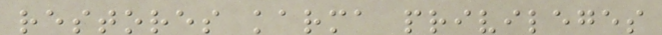restores karma privileges
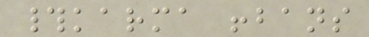#karma !bans
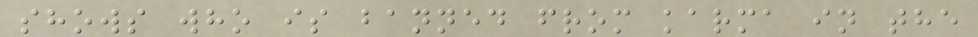shows who is banned from karma in the
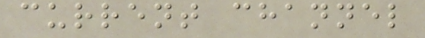current channel
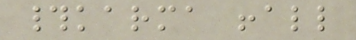#karma !all
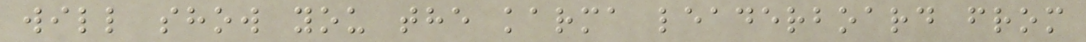will show you the karma leaderboard from
